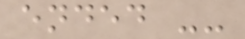ended --
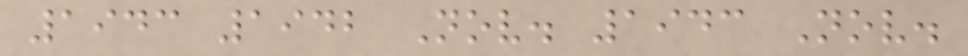1943 1942 Nov. 1943 Nov.
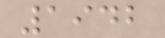1942
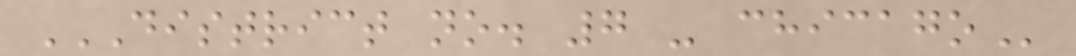DISTRICT NO. 7 - CHICAGO
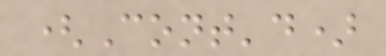(Cont'd)
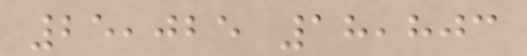25,025 18,803
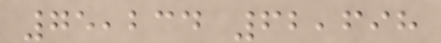75,234 62,698
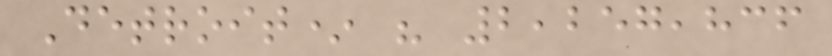Detroit* " 2,257,836
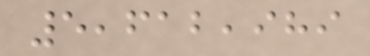5,612,989
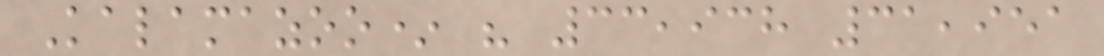Kalamazoo* " 33,938 31,951
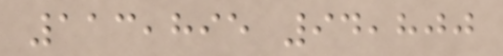113,895 94,800
